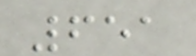651
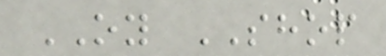OY SHOP
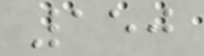150
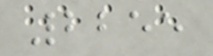2255
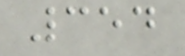354
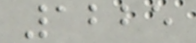1225
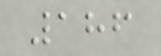186
